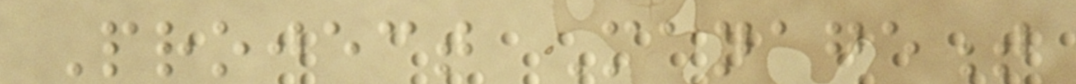Project Management
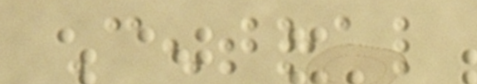Central
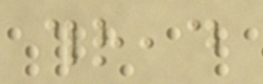thread
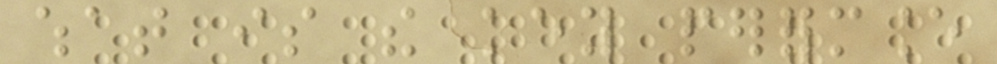what is the key performance
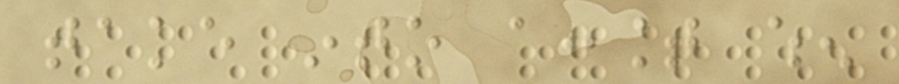take into account when
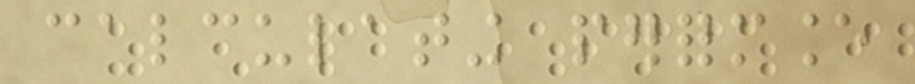calculating performance
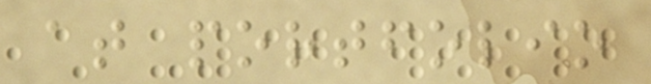at portfolio
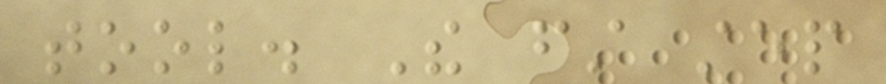tool. The first step
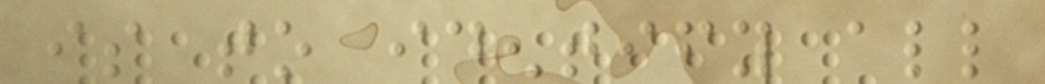is to identify all
